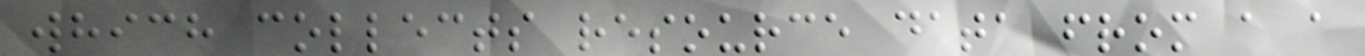which collects resource data from a a
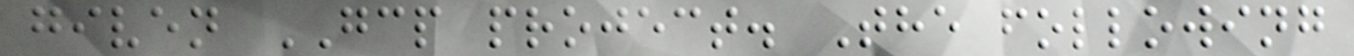given GCP project. The following
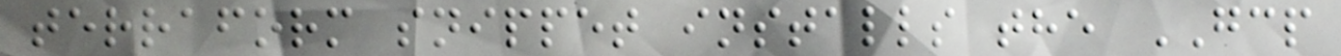terraform snippet installs the GCP
